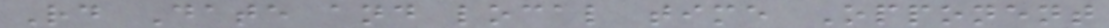Rd Date and local time Opponent
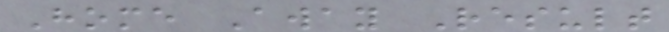Home Away Result
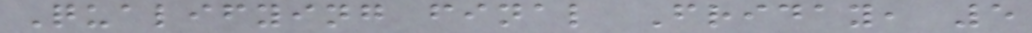Qualifying final Friday, 5
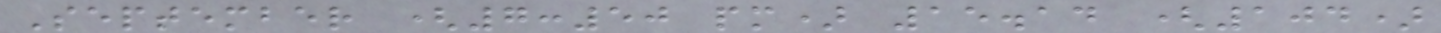September (7:50 pm) 15.14 (104)
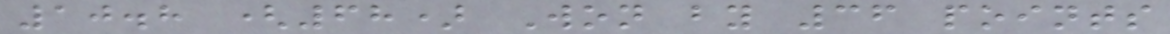10.8 (68) Won by 36 points
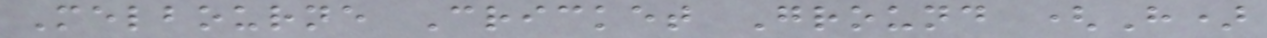Melbourne Cricket Ground (H)
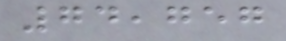74,757
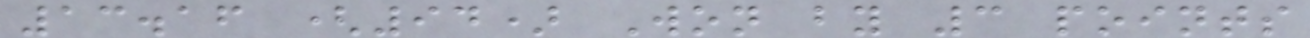13.16 (94) Won by 3 points
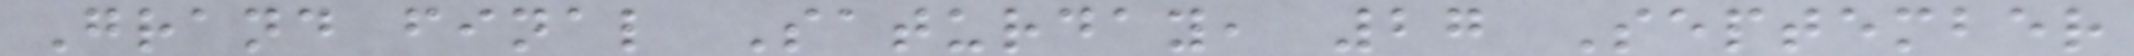Grand final Saturday, 27 September
